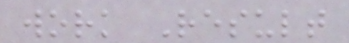work Result
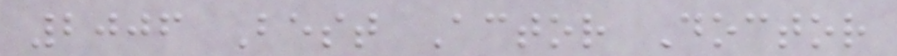2006 Best Actor Doctor
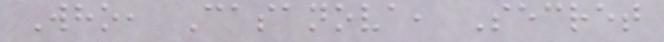Who, Casanova, Secret
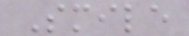Smile
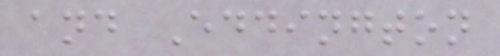and Eddington
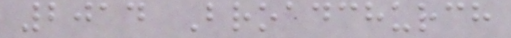2014 Broadchurch
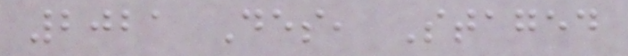2021 Des, Staged
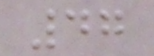47
